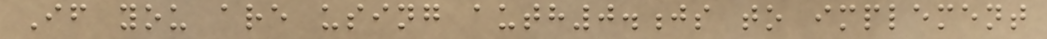If you are using auth0.js to implement
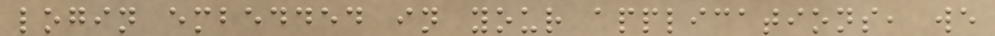login embedded in your applications, we
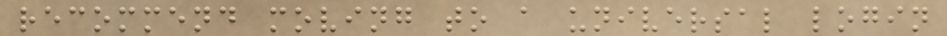recommend moving to a universal login
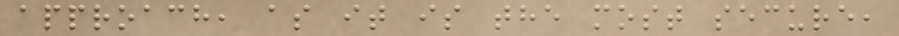approach, as it is the most secure,
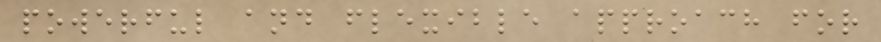powerful and flexible approach for
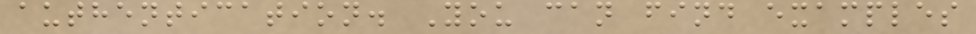authentication. You can find examples
